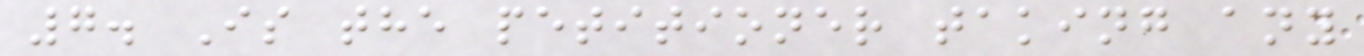7. Is the petitioner taking any
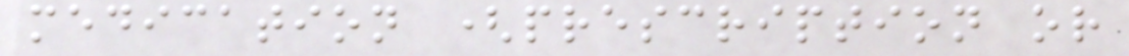medication (prescription or
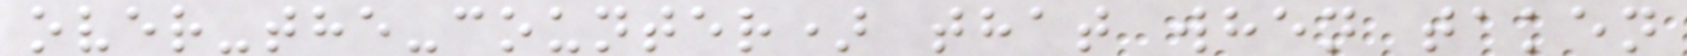over-the-counter) that when taken
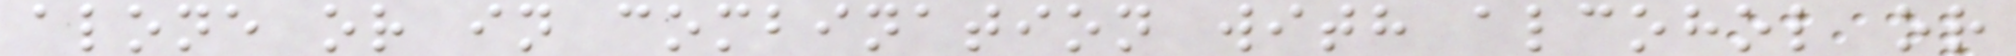alone or in combination with alcohol or
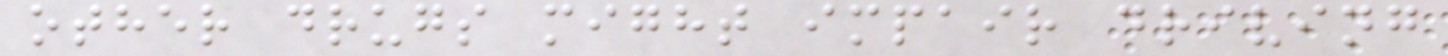other drugs might impair driving
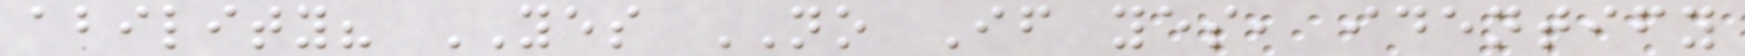ability? YES NO If yes, identify
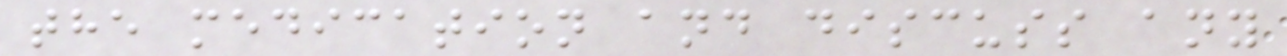the medication and discuss any
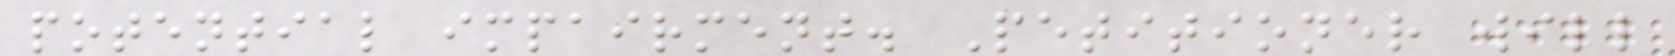potential impairment. Petitioner will
